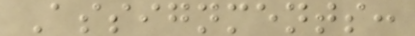Assignments:
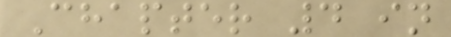Chapter 4 in
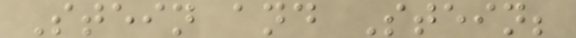Stein and Stein;
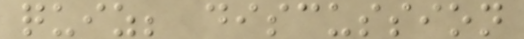quiz; discussion
